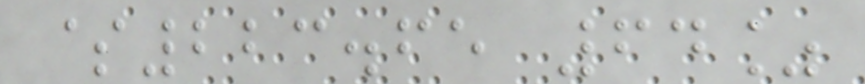$223.65 64%
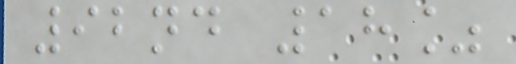92nd 18%
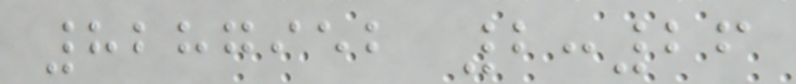8287952 2:26
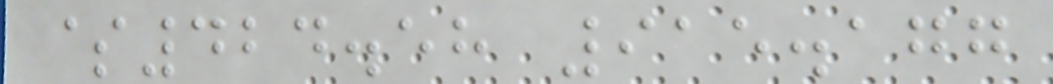$424.58 915.177
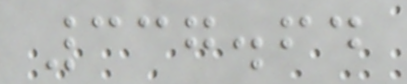337.64
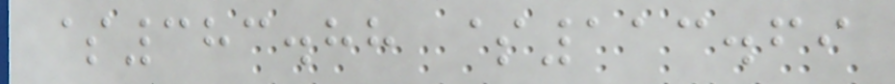$383.88 $113.69
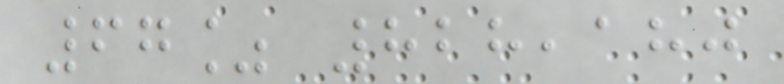67% 828,180
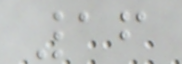16
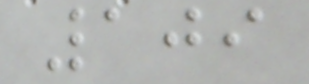109
